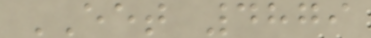EET 4879
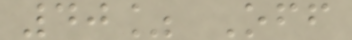40% Off
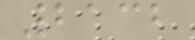2132
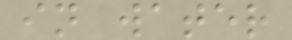in water
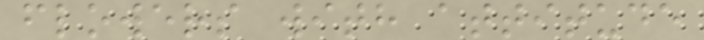flowers with attitude
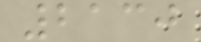2130
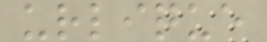urlique
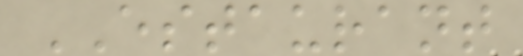ESTAURANT
